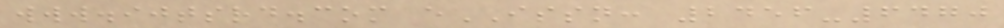www.ijtsrd.com eISSN: 2456-6470
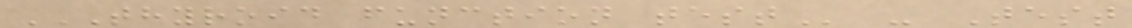THYROID FUNCTION TEST - Test
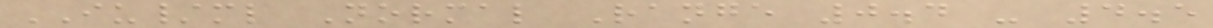IU/ml Normal Range 0.4 - 4.5
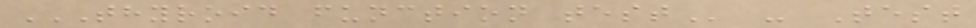THYROID FUNCTION TEST - Test
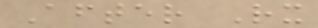After Rx
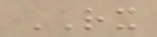RX
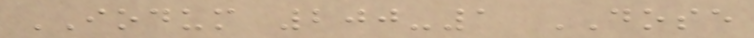IODUM 200-1 DOSE
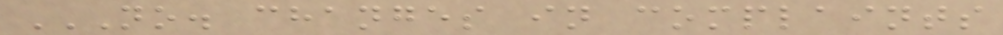NO. CHANGES IN COMPLAINTS
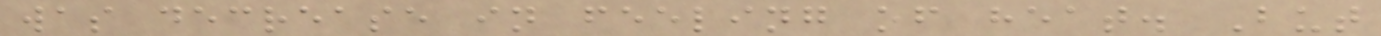was decrease in feeling of heat. But
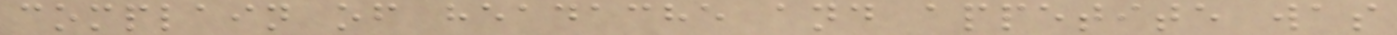complain of headache and appetite was
